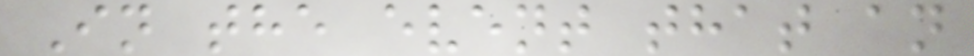In the event that an
